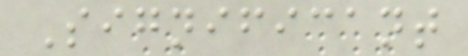Significant
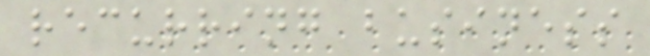recurring business
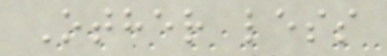Other less
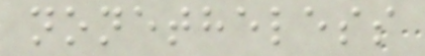nonetheless
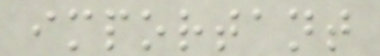important
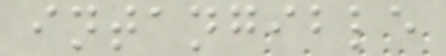intangible
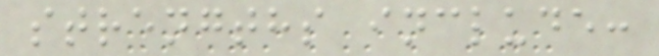strengths include:
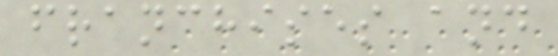franchises and
